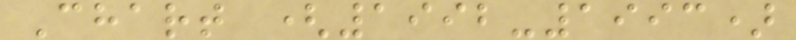Chart (1992-1993)
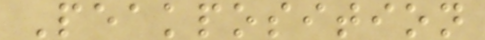Peakposition
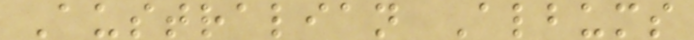Australian Albums
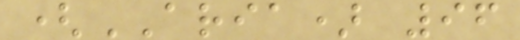(ARIA) 96
